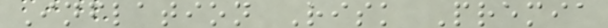Inflation Risk Premia
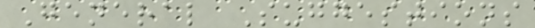General Suggestions
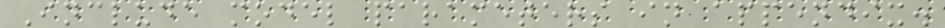Include model parameters in appendix.
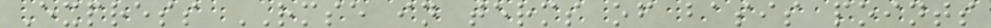Express RMSE in terms of basis points
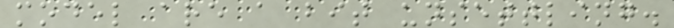model are a bit unsettling.
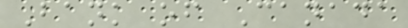Bank of Canada
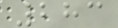283
